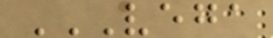VEGA
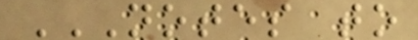NOTES TO
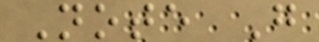Note G
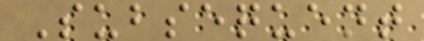Subsequent
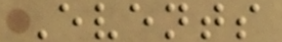Events
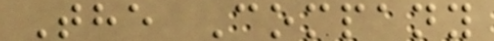The Company
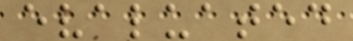evaluated
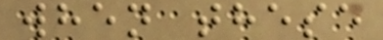when these
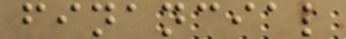financial
